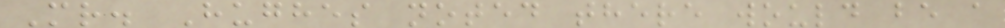Mr. Hughes noted there would be a
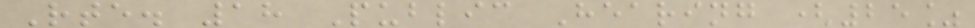Rte. 18 Public Hearing (25%
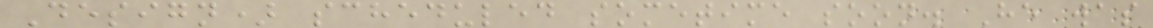Design) scheduled sometime soon. He was
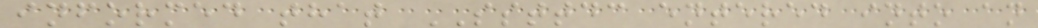informed that SSTTDC entered into an
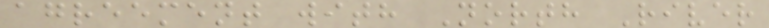agreement with North River
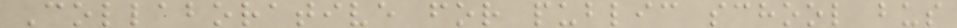Collaborative for public school bus
